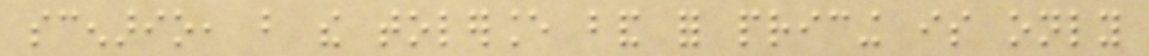scenario, but the tolerance band for pricing is only
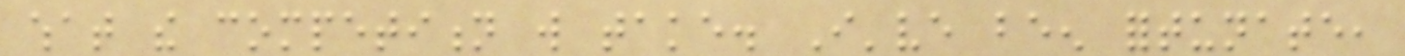what the competition will take. I've been fortunate,
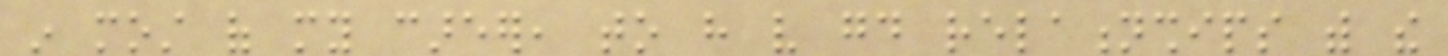in most of my career, to have very good relationships with the
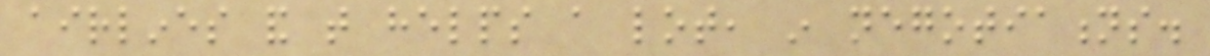airlines and that helps a lot, in negotiations.
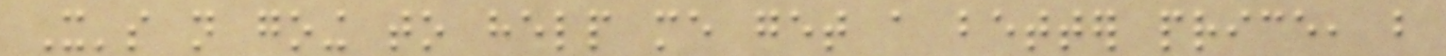It's not going to help me get a better price, but
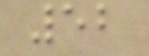52
